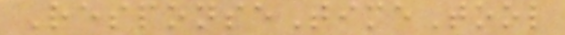ResponseTimeTool
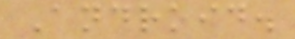Android.
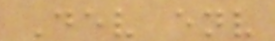Dev env
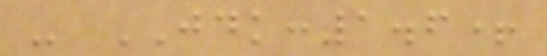- JDK:1.6+
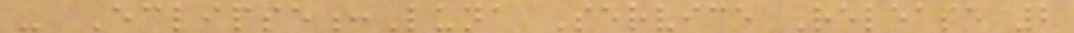- Eclipse:Luna Service Release 2
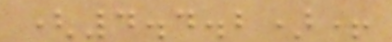(4.4.2)+
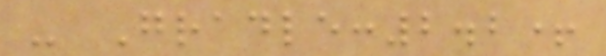- Gradle:2.2+
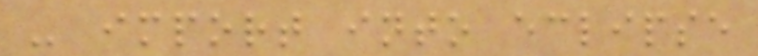- import into eclipse
